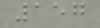157
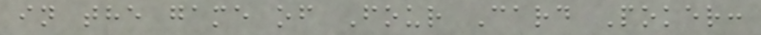in the game of Four Card Poker:
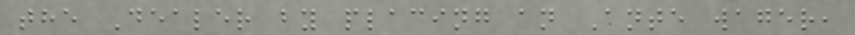the Dealer by placing an Ante wager,
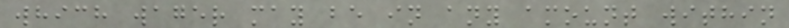which wager may be in any amount within
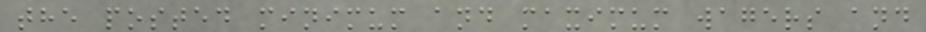the posted minimum and maximum wagers and
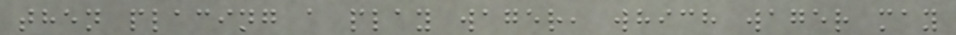then placing a play wager, which wager may
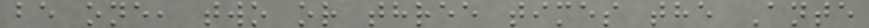be one, two or three times the Ante
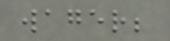wager;
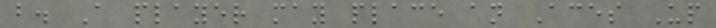b. A player may place an Aces Up
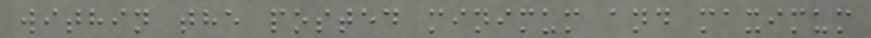within the posted minimum and maximum
